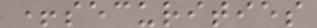+securities
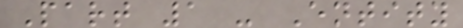Part 1 - Entity
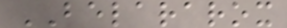BELARAROX
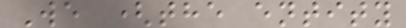We (the entity
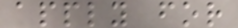apply for
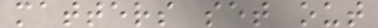matters set out
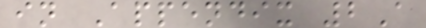in Appendix 2A
